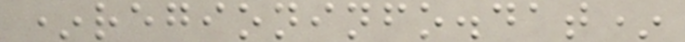*regioninfo.dat*
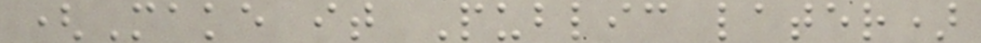(Make it Public later)
